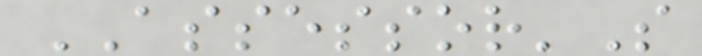ASSESSOR'S
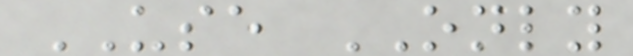USE ONLY
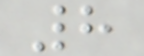8
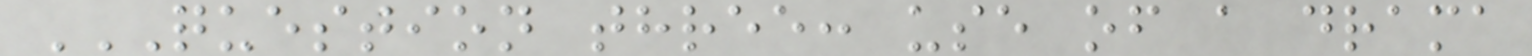QUESTION THREE: USE OF A DRAMA
